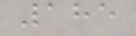185
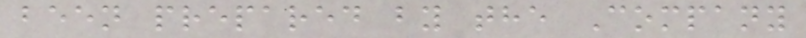been prepared by the Company
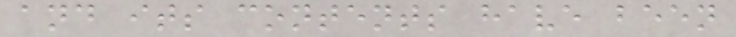and its contents have been
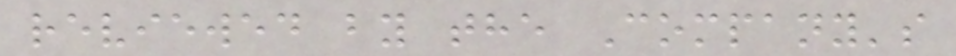reviewed by the Company's
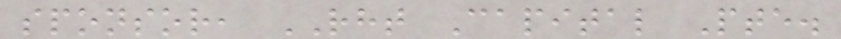sponsor, RHT Capital Pte.
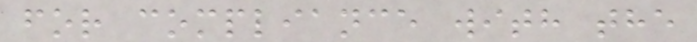for compliance with the
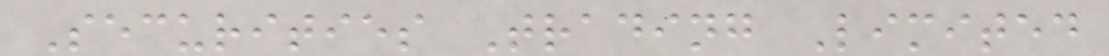Securities Trading Limited
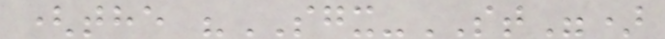(the "SGX-ST")
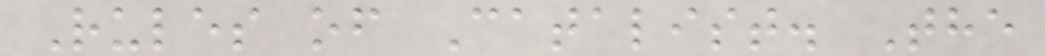Rules of Catalist. The
